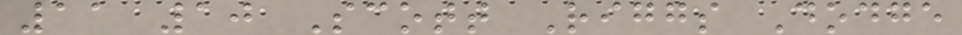11 10 Scott Riggs Dodge
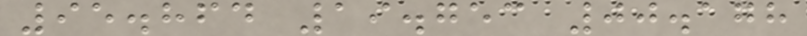95.864 19.753 00.178
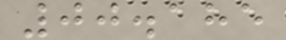00.185
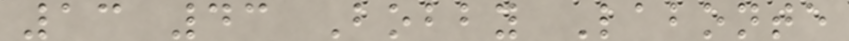13 43 Bobby Labonte
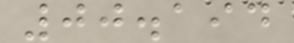00.194
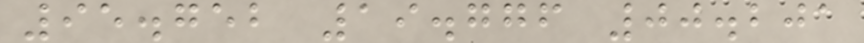95.752 19.776 00.201
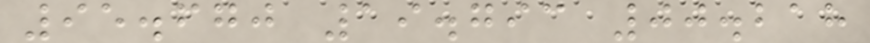95.670 19.793 00.218
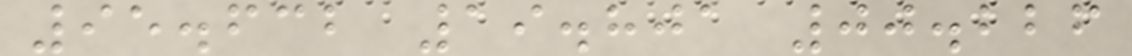95.632 19.801 00.226
